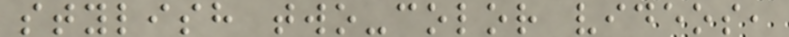stylish two-color videos,
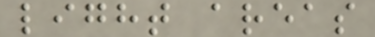light areas
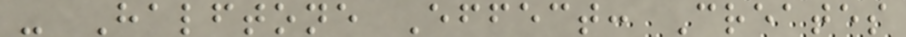- Halftone Effect: Creates
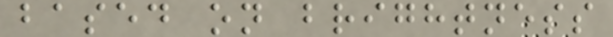based on brightness
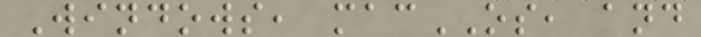Windows, macOS, and
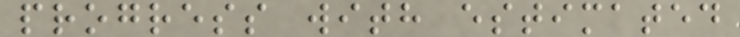progress with estimated
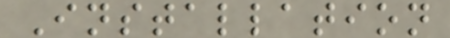Installation
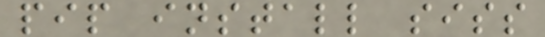pip install siss
